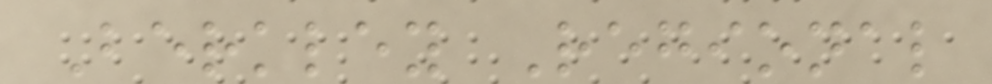Berkley Regional
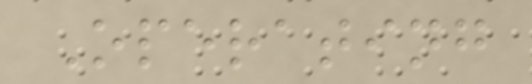Operating
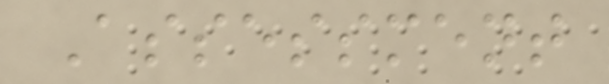Assessment
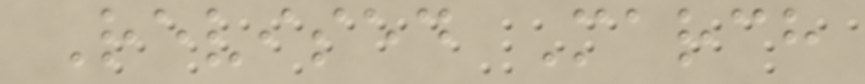Revised March
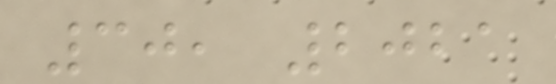30, 2021
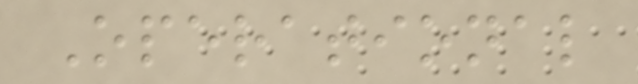Operational
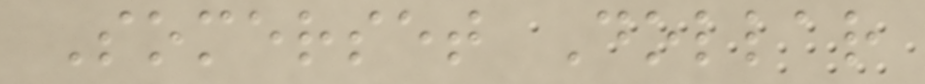Somerset Dollar
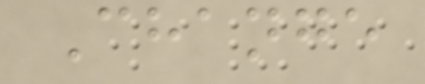Change
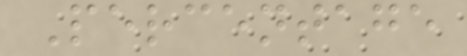Percentage
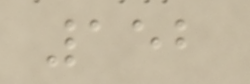152
